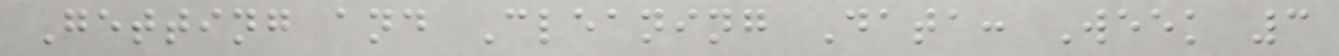Getting and Cleaning Data: Week 3
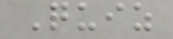Quiz
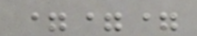===
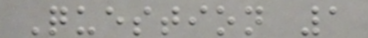Question 1
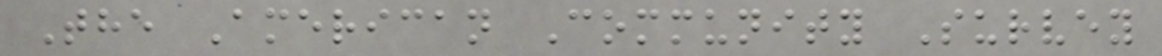The American Community Survey
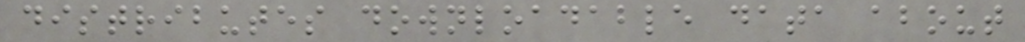distributes downloadable data about
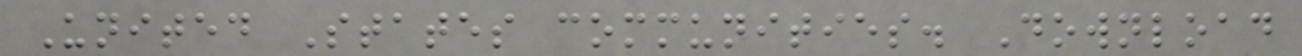United States communities. Download
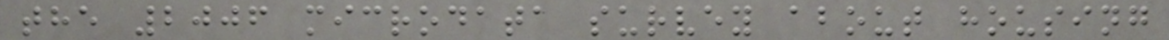the 2006 microdata survey about housing
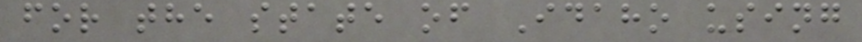for the state of Idaho using
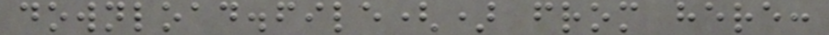download.file() from here:
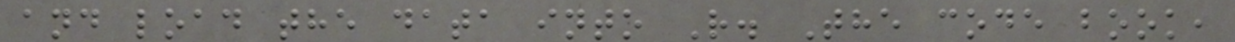and load the data into R. The code book,
